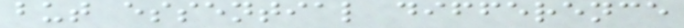but essential difference
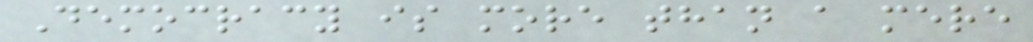Democracy is more than a mere
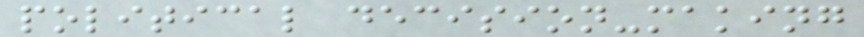political decision-making
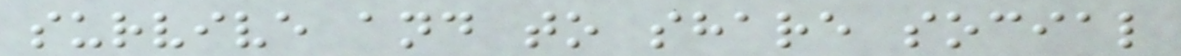survive and to share social
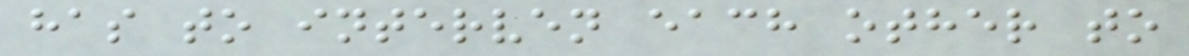has to interven each other to
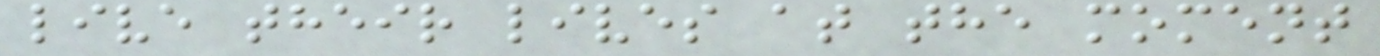live their lives at the moment
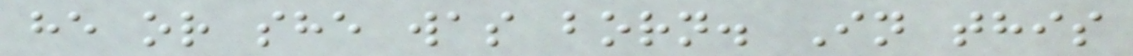he or she was born. In this
